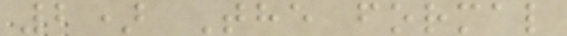2) The formal
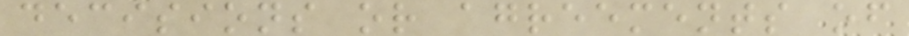decisions or agreements of
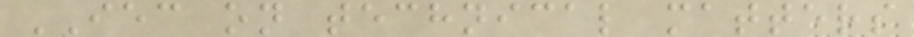IEC on technical matters
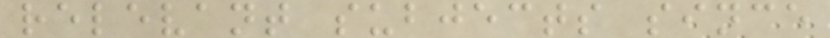relevant subjects since
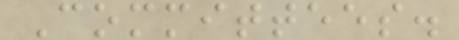Committees.
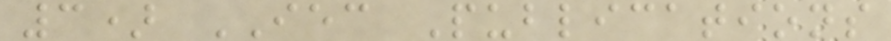3) IEC Publications
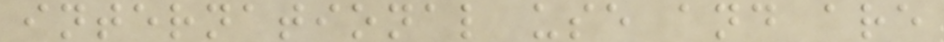international use and are
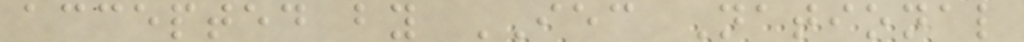accepted by IEC National
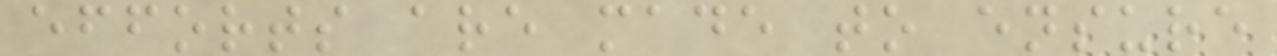efforts are made to ensure
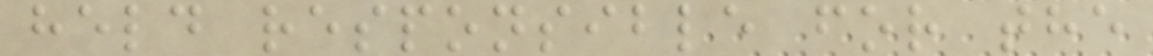held responsible for the
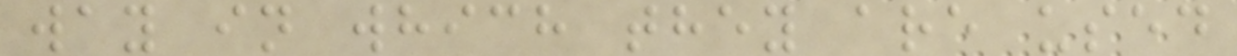way in which they are used
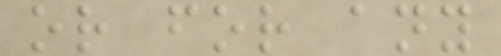or for any
